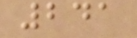241
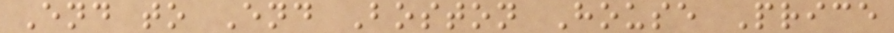End to End Boston House Price
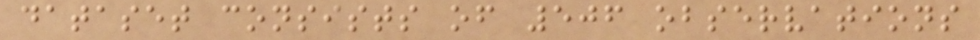dataset consists of 506 observations
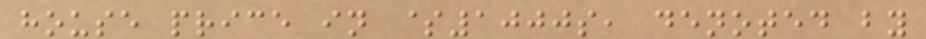house price in $1000s, denoted by
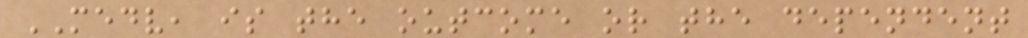MEDV, is the outcome or the dependent
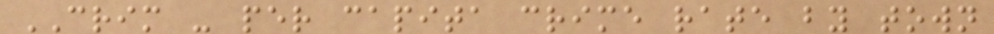CRIM - per capita crime rate by town
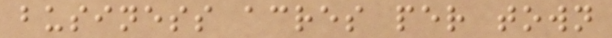business acres per town
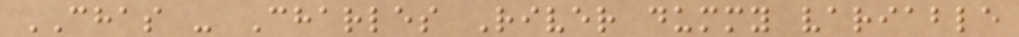CHAS - Charles River dummy variable
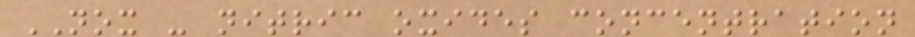NOX - nitric oxides concentration
